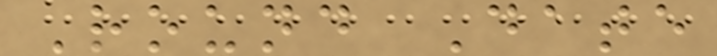Round Date
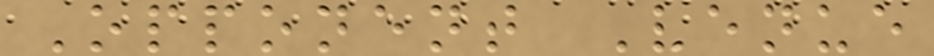Opponent Venue
